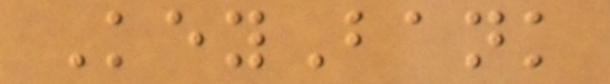KeyBank
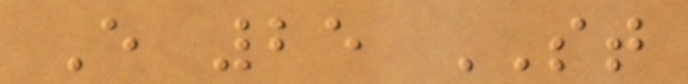E 25 ST
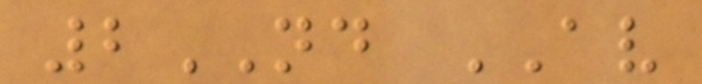2ND AV
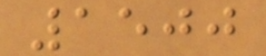1500
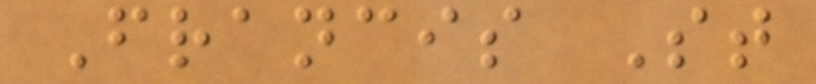Francis St
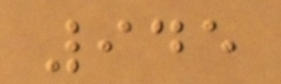945
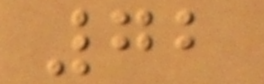72
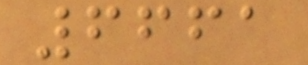6661
